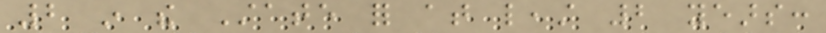2 in the State for at least 2 years:
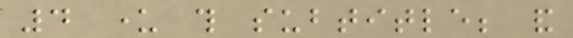4 under this subtitle; and
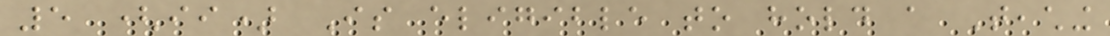5 (ii) Is eligible to hold a Teaching
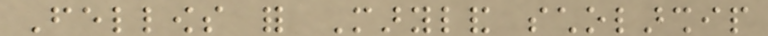Fellows for Maryland scholarship
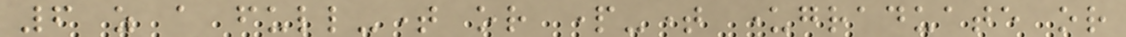6 as a full-time or part-time undergraduate or
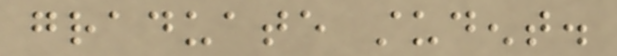graduate student.
